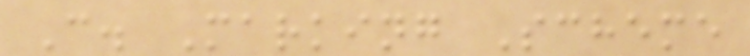C. Marking Scheme
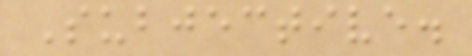Subjective.
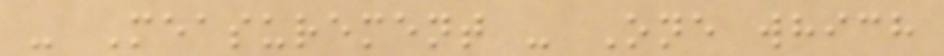- Measurement - One which
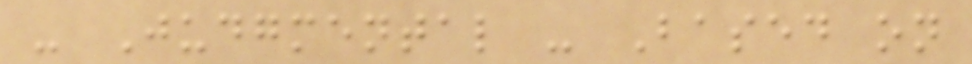- Judgmental - Based on
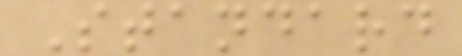Standard
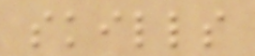skills
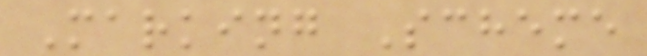Marking Scheme
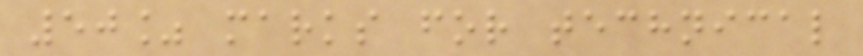50% marks for technical
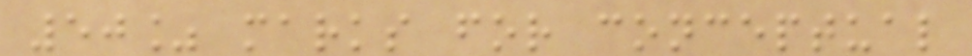50% marks for conceptual
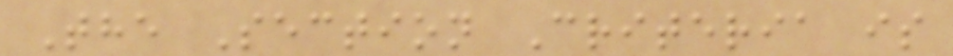The Section Criteria is
